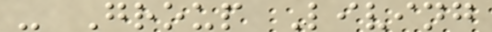- Group Living
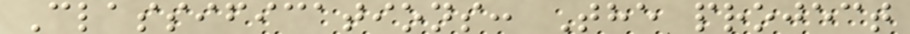Classifications: The project
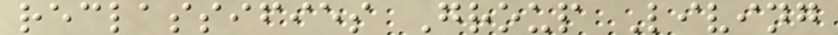reclassifies Group Living
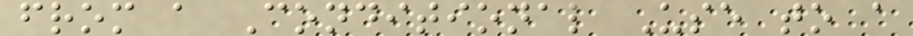from a Conditional Use to a
